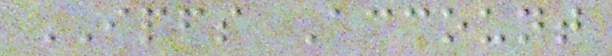IPFS Account
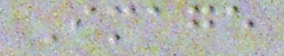Image
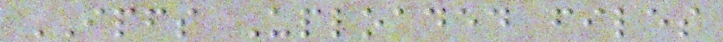IPFS Uploaded files
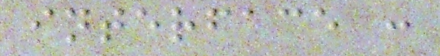interface :
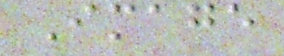Image
